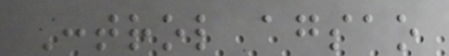Control agsao
